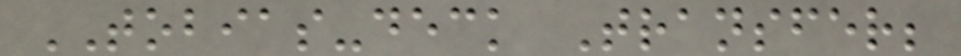TOBIAS-deck Transfer;
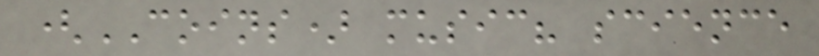(COINS) music? science
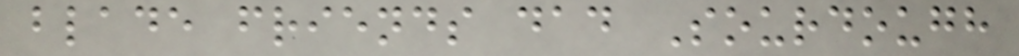blade friends dad Sourdough
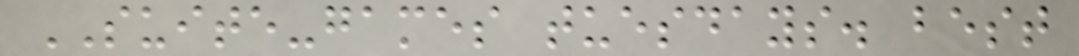SUITE-games tuesdays. best
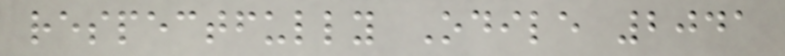respectfully Odile 2041
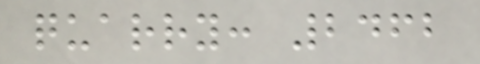quarry: 2462
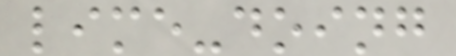lime-doing
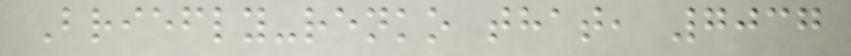Briefly-renko that, 7037
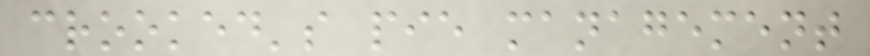crooked's pie management
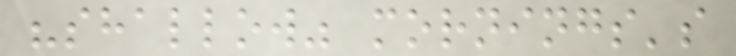"shallow" mornings's
